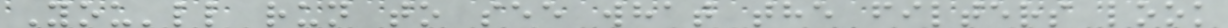You'll run to see what the filters look
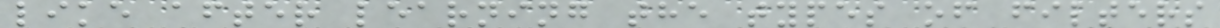like after learning the types of filters
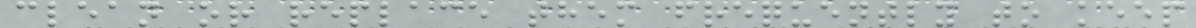clean or replace them frequently to keep
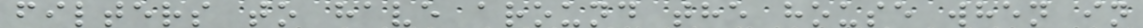filters to have around the house when in
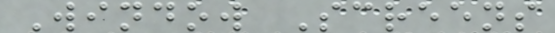Window Screens
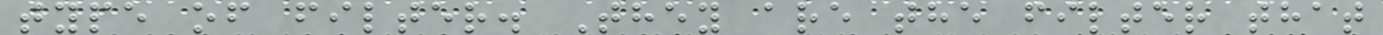type of filter. They are the filter that
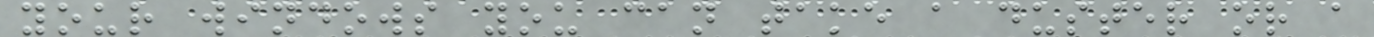your windows you can take a duster or a
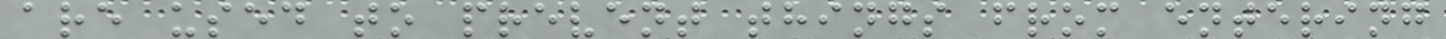are used to prevent things from entering
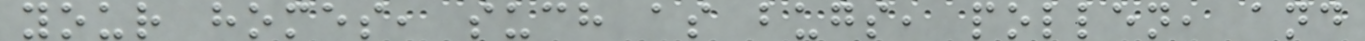your homes, such as bugs, pollen, and
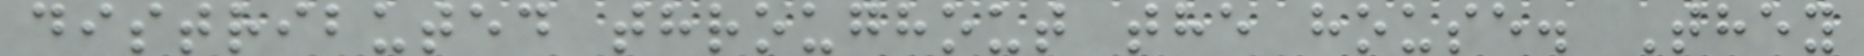distributed throughout the house. They
